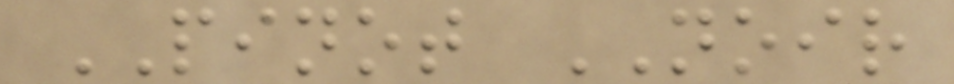PINOT NOIR
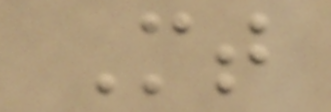Mt
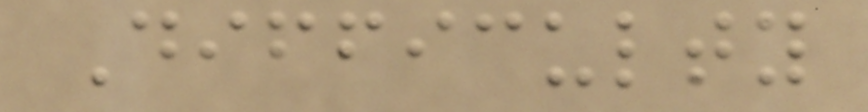Difficulty
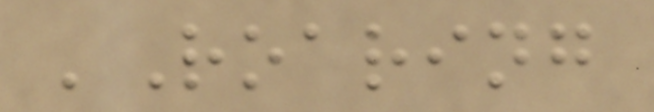'Roaring
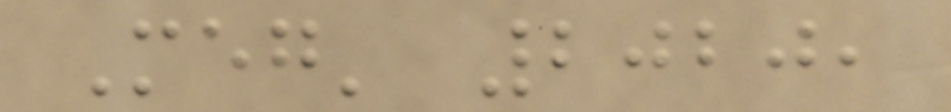Meg' 2020,
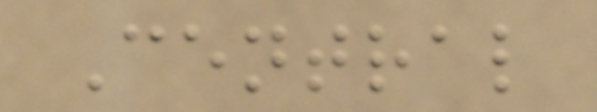Central
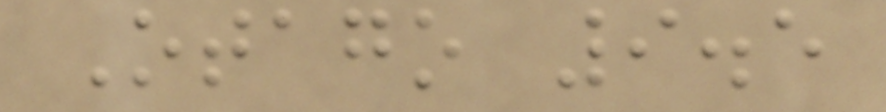Otago 9.5
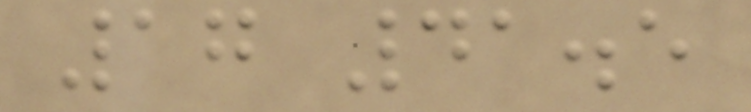17 41.5
